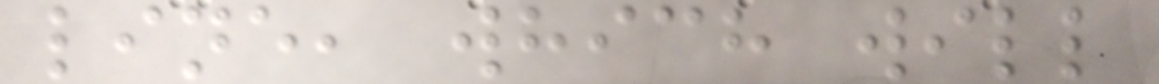line, which will
